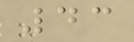43
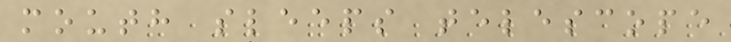mouth sleeps telescope
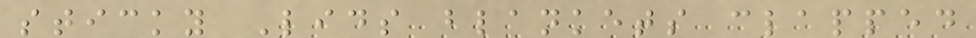sticky Lids blankets clapped
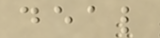deal
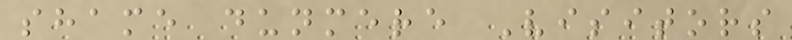shame dunmere Visitors
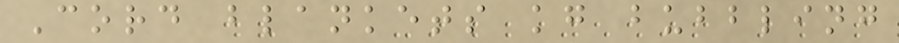Cord blankets kg bubbling
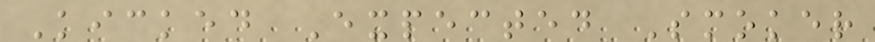Kicked Expected Smoker
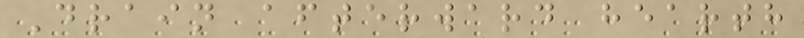Drain afterward hearth
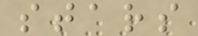stars
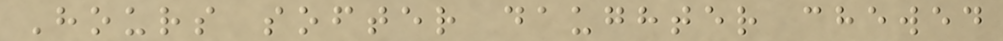Hours softer daughter chewed
